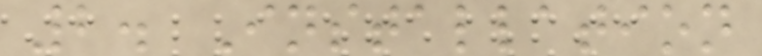2. Installation
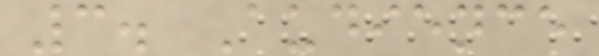3. Audience
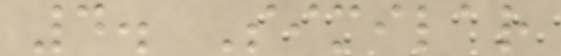4. Similar
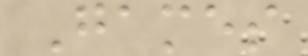Games
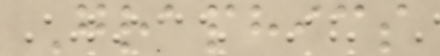Graphics
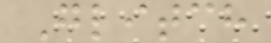Glitch
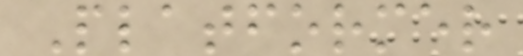Platformer
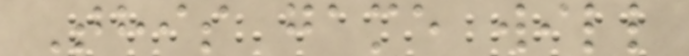This game will
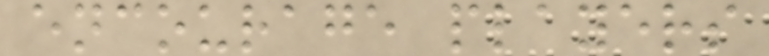encourage players
